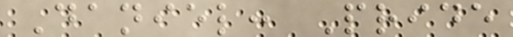Daniel: Pride
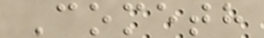Cometh
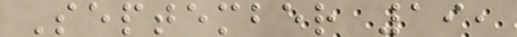September 19,
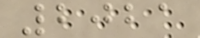2021
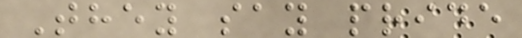They say pride
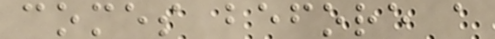comes before a
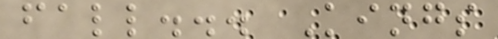fall... Kings
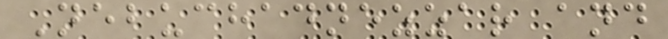Nebuchadnezzar and
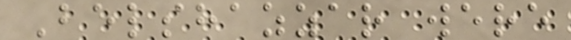Belshazzar were
